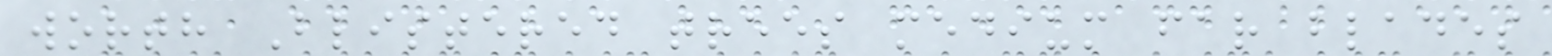worth Blistered trees medium far blades
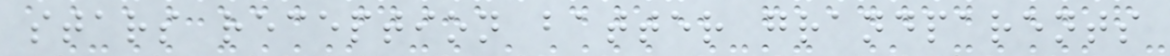stars reception batter grandparents
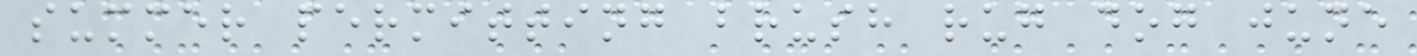summer permitting brush rug dog june
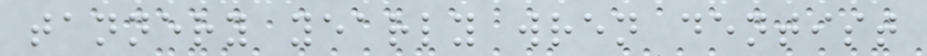tannery yearly wren dentist
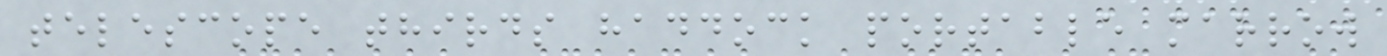telescope thirds haddock portable marrow
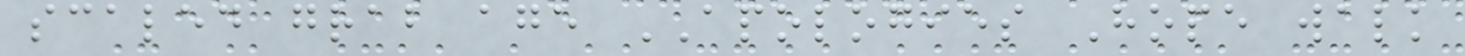scaled grab age APOLOGIES Hope walk
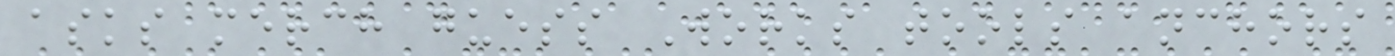asks merch guess Works tools anchors
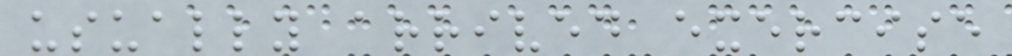usually arrived exercise
